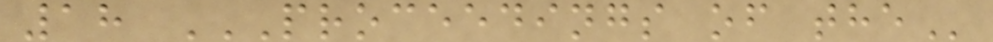18 PROCEEDINGS OF THE
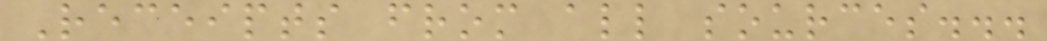Receipts from all sources...
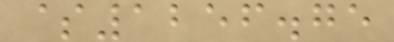$1256.75
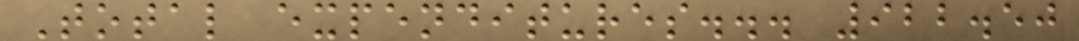Total expenditures... 922.50
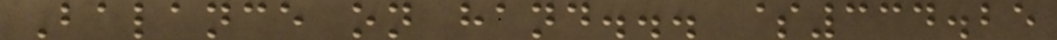Balance on hand... $334.25
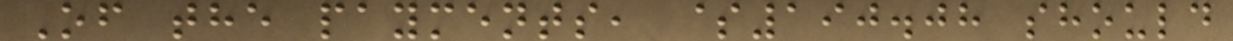Of the payments, $190.08 should
